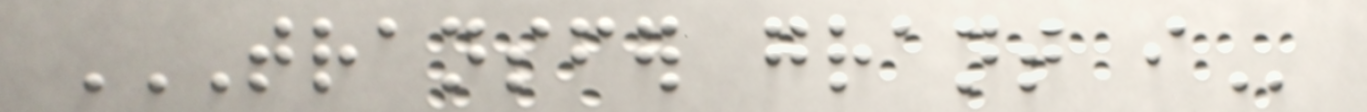TRANSFER GRANT I
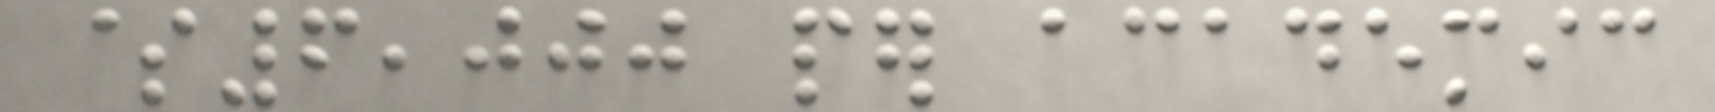$6,000 per academic
